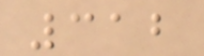312
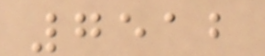7512
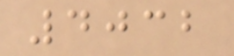4032
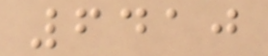6410
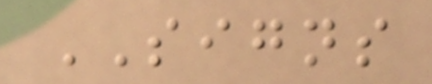SIGNS
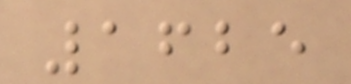1625
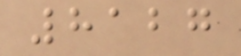8127
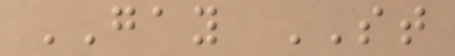GAY ST
